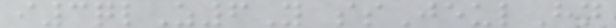i3qlZ6Y ssJeulHn
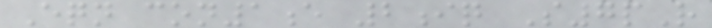Eqn con1e 2iq S7pR
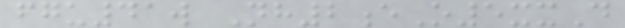fgu41w Nh2eO5xxD
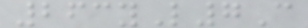263yL7C
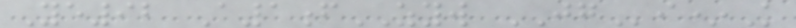Ye92 A1fZYW JGi*K
